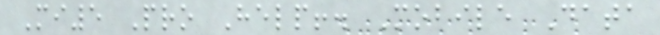Mi5 Pro Help!. Mobile Data
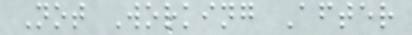Not Working After
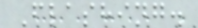Flashing.
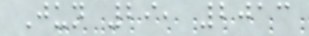Jun 29, 2013
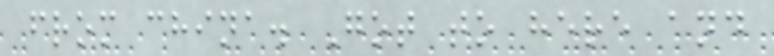from china. Got to here and
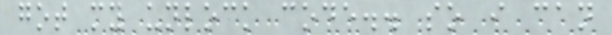got my unlock code.. so i can
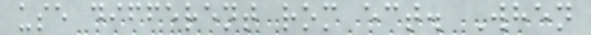use different rom ect. When
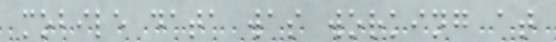mobile data was working at
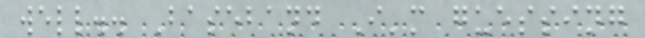well.. Baseband I'm guessing
